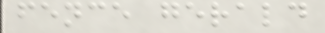fence gerald
